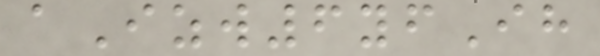aIzw6yfIh
